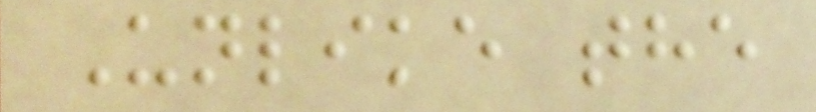Unlike the
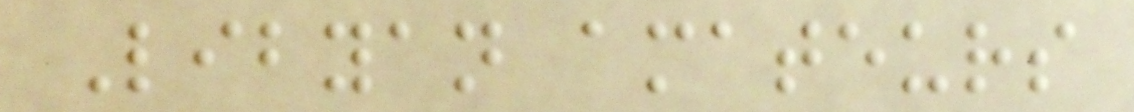Libyan amateurs
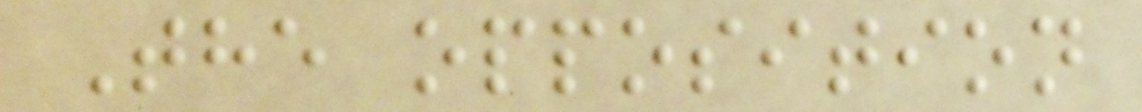The opposition
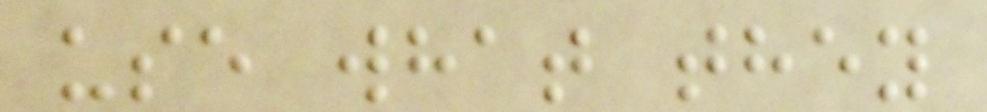use what they
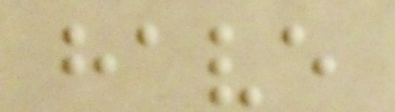have
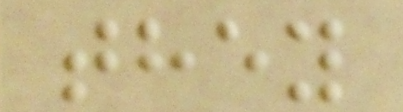they
